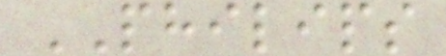PHILIPS
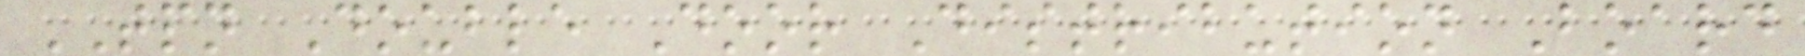TPN Double Door Distribution Board
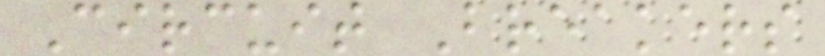Circuit Breakers
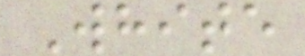White
